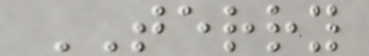TERRY
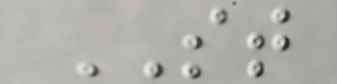ST
